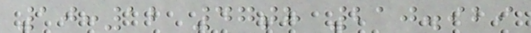10:12 47th 210.929
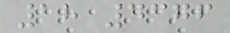18 4376
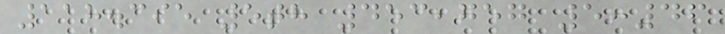118.395 5th 453,757 5:46
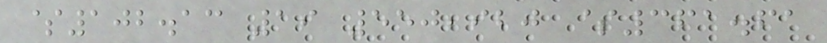$102.13 19 550,920 $361.61
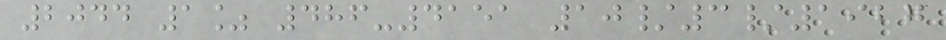2044 1% 486-4151 10/3/1927
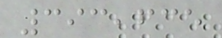393,635
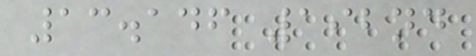13.146 192nd
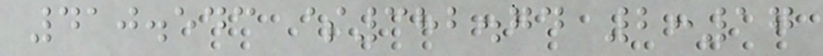410.543 $382.74 2:17
